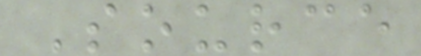Source
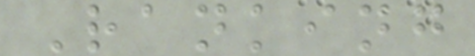Ranking
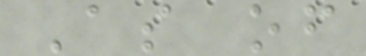As of
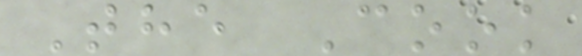The Cook
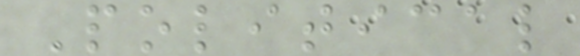Political
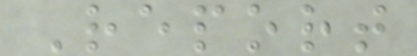Report
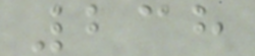238
